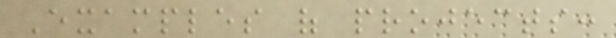Examples of projects:
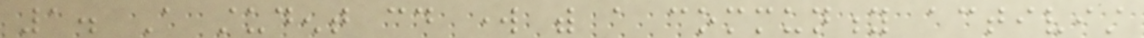1. A student could work with a community activist
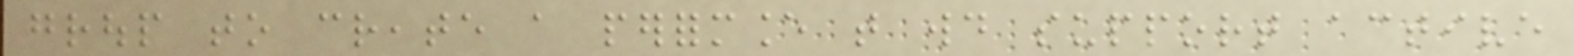group to create a performance that would support active
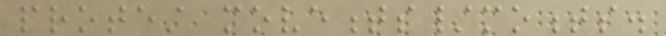protest movements/moments.
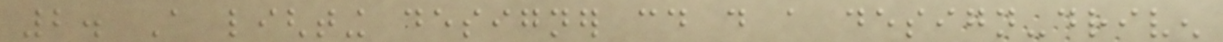2. A lighting designer could do a design-driven
